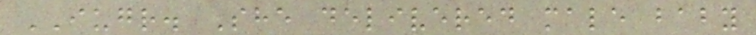IUGR. She delivered male baby
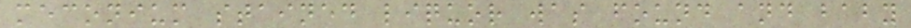meconium stained liquor was found and baby
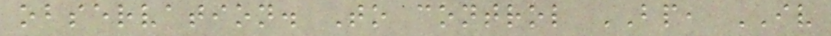observation. To control BP, IV
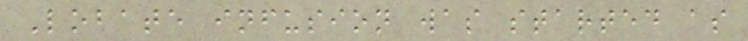Lobate infusion was started as
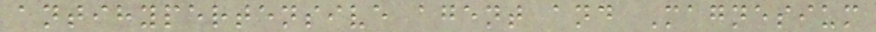antihypertensive agent and Magnesium
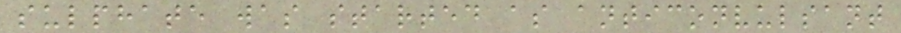sulphate was started as anticonvulsant
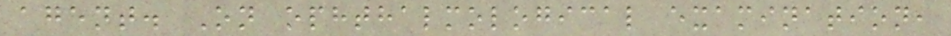agent. On ophthalmological examination,
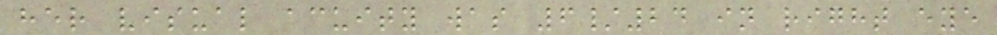her visual acuity was 6/24 in right eye
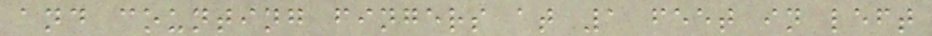and counting fingers at 1 feet in left
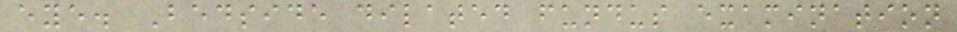eye. Bedside dilated fundus examination
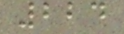224
